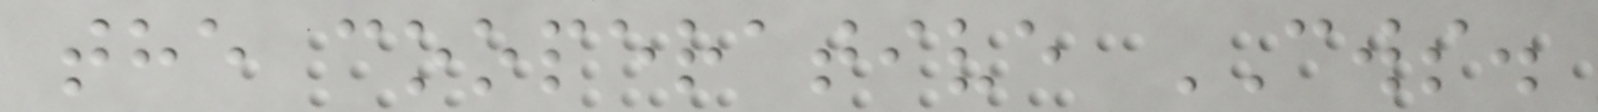the cooperative CWS.
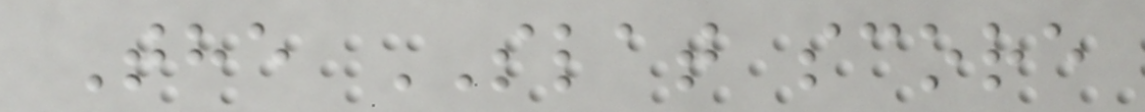The SLAT score
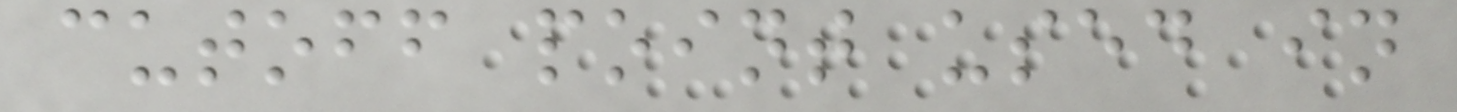cutoff point used in
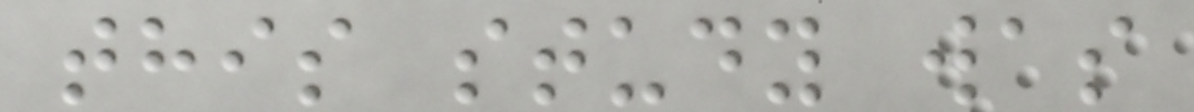this study was
